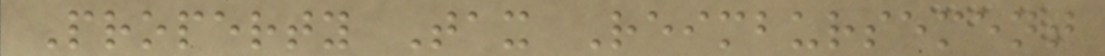Property Tax Reimbursement
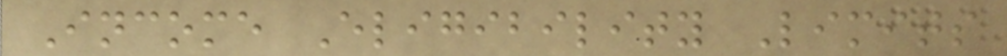Income Eligibility Limits
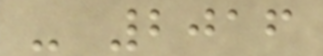- 2016
